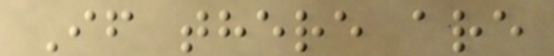If there are
